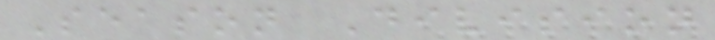Season Division
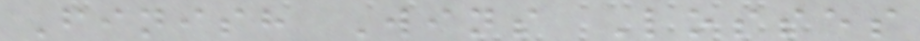Finish Wins Losses
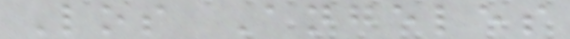Los Angeles
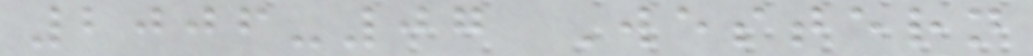2006-07 Western
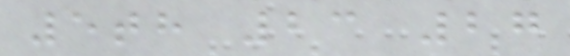5th 23 27
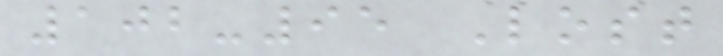102-95 Lost
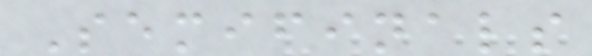Semifinals
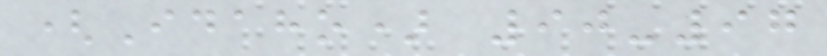(Idaho) 90-97
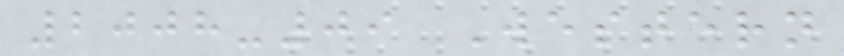2008-09 Western
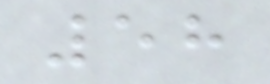58
